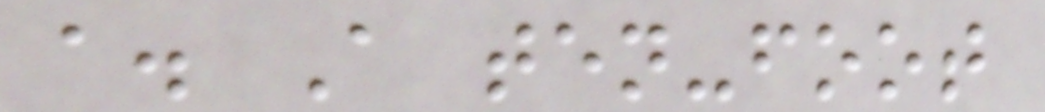a. A ten-foot
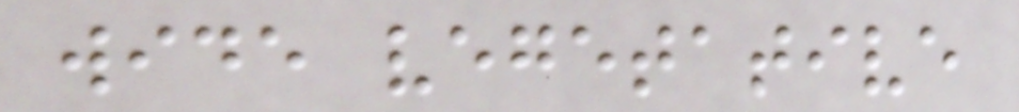wide vegetative
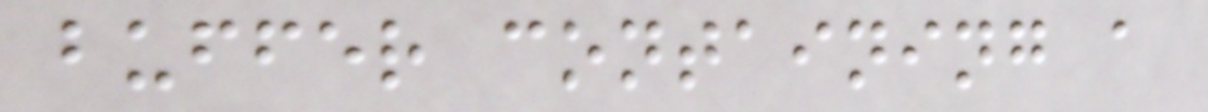buffer containing a
